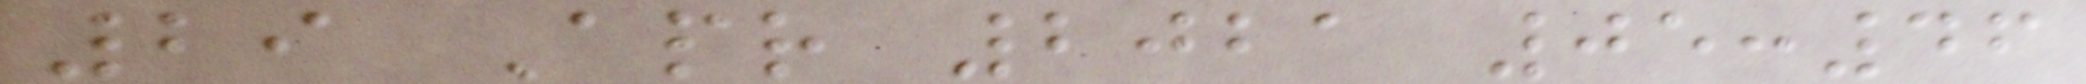29 Apr 2021 05:46
